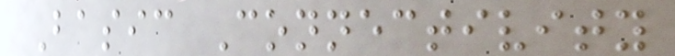Basic Connectivity
